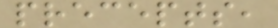precepts,
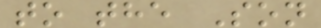to the Son
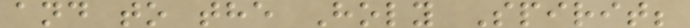and to the Holy Spirit;
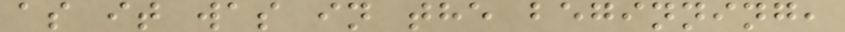as it was in the beginning,
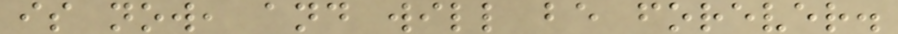is now, and will be forever.
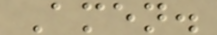Amen.
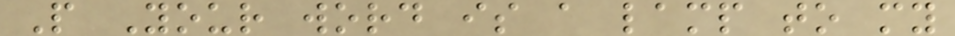P Your word is a lamp to my
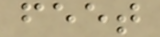feet
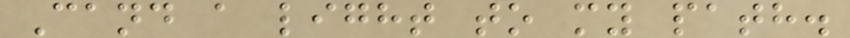Cand a light to my path.
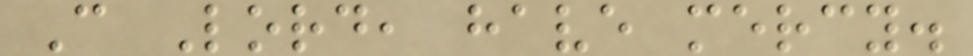C Lord, have mercy.
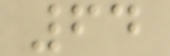64
